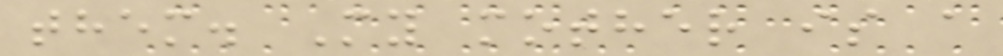them. My mother is a
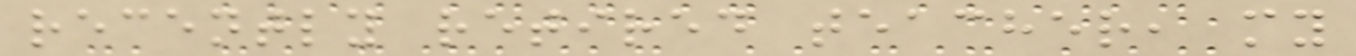recently retired teacher, my
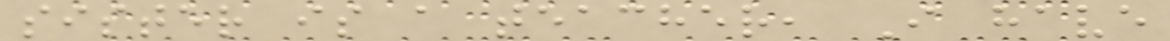sister is a teacher, I have
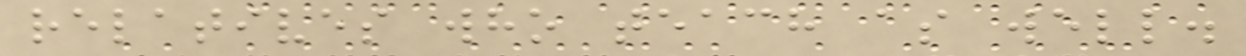relatives who teach as well.
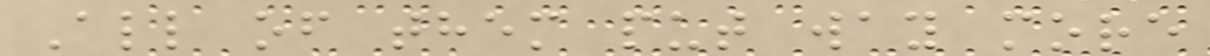All of them put way more
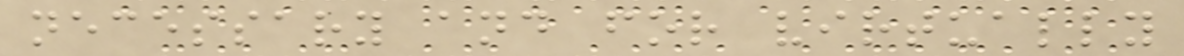necessary and for virtually
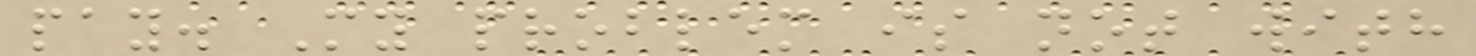pay. My problem is not with
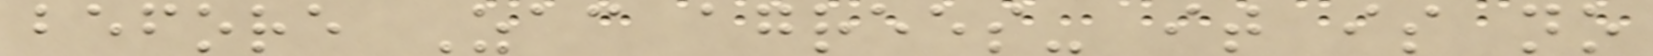before Zac agrees- it is no
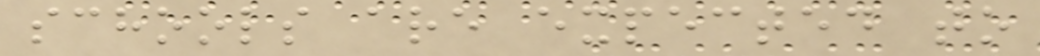schools are expected to
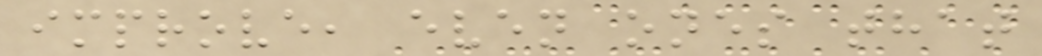improve, even ones that
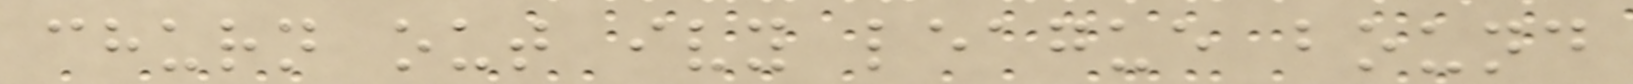churn out ivy league bound
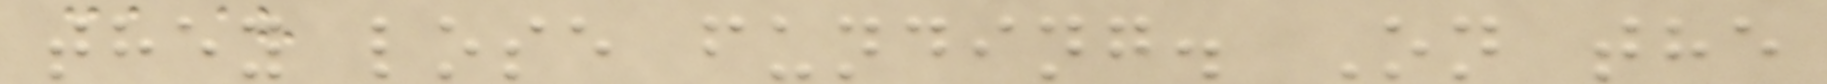they lose funding. On the
